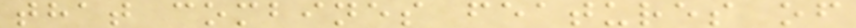that combines features of
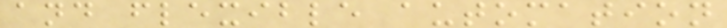and flexible automation
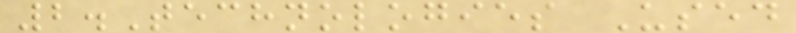2.Technologies Used
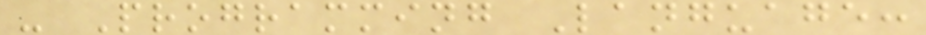- Programming Language:
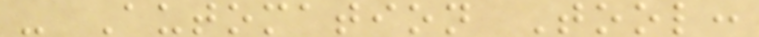- Automation Tool:
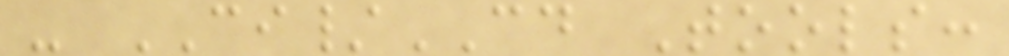- CI/CD Tools:
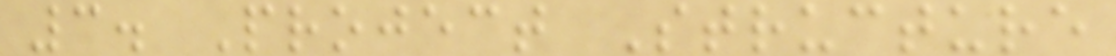3. Project Structure
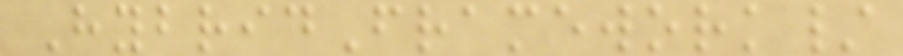HybridFramework/
